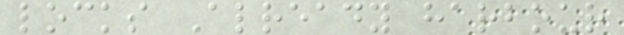locks Already harbour
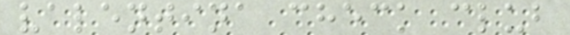valentina check club
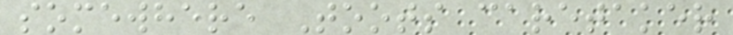somewhere Toots caretaker
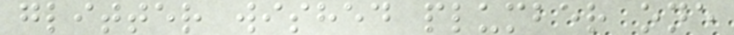glitter wished plumber one
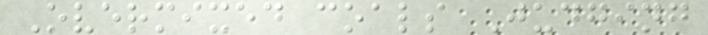Overmixed coals Judging
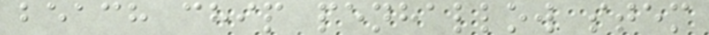beach chip penhallow stem
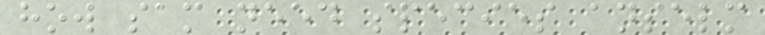how sam need species anselm
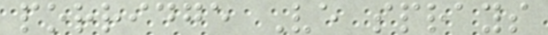porridge Ve sprays
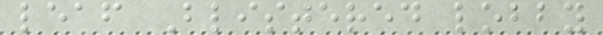leaf Blistered lobby
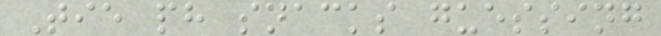Tie ph snacks guessing
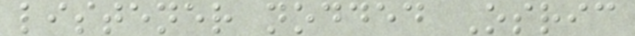listener nodded Osric
